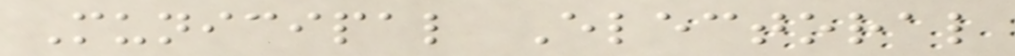Municipal Electoral
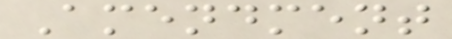Amendment
